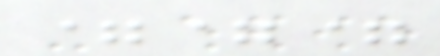===
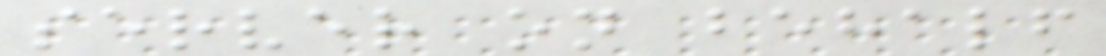server on behalf
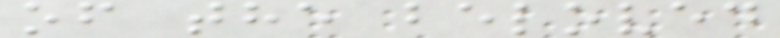of the beloved
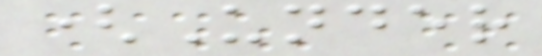(Under
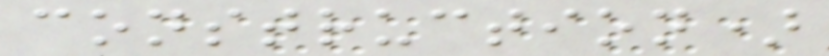construction)
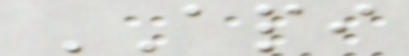API
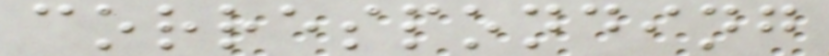corresponding
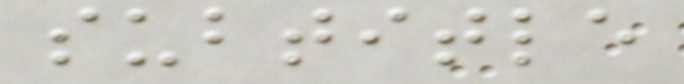subtitle
